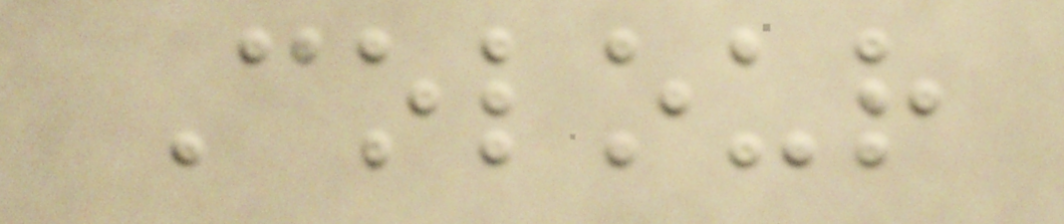Colour
